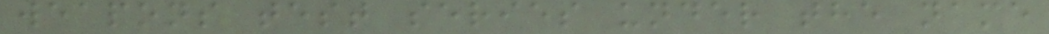weapons test series under the name
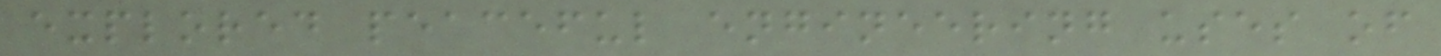explored peaceful engineering uses of
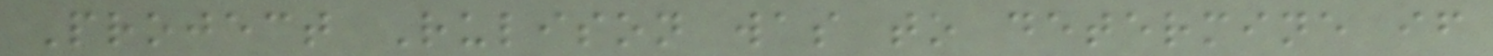Project Rulison was to determine if
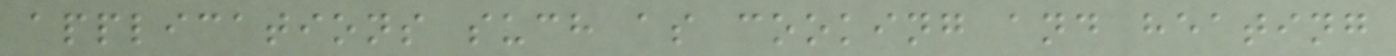applications such as cooking and heating
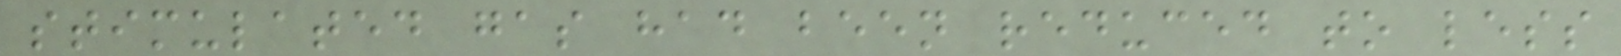stimulated gas had been reduced to less
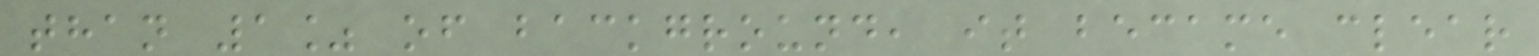than 1% of background, it became clear
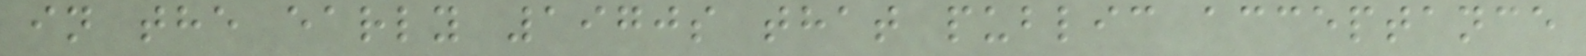in the early 1970s that public acceptance
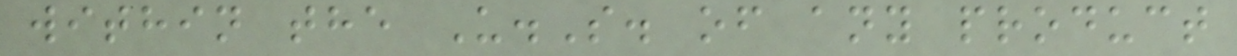within the U.S. of any product
